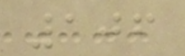106
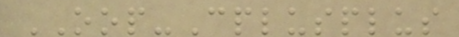OOP-Cplusplus
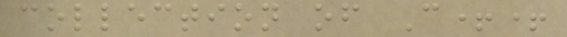collection of C++
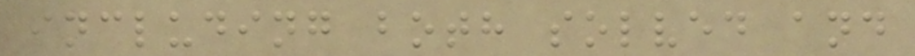including both solved and
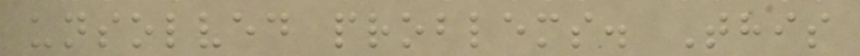unsolved problems. This
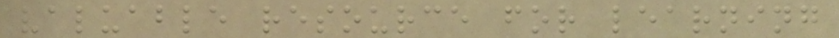valuable resource for learning
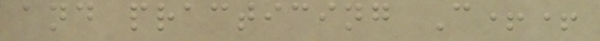and practicing C++
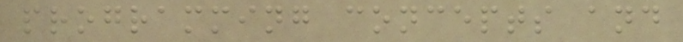programming concepts and
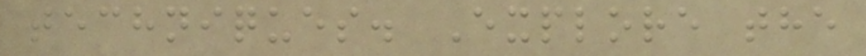techniques. Explore the
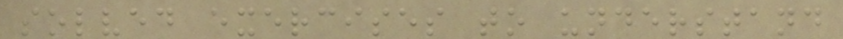solved exercises to understand
